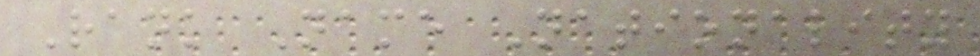Rank Name Nationality
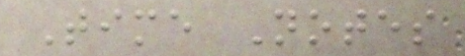Time Notes
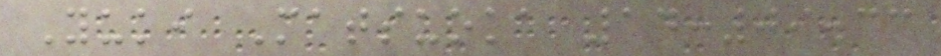Yuki Matsuoka 14:09.33
